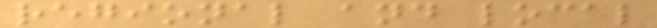regional and local
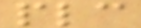plc
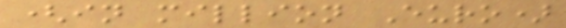(in million Euro)
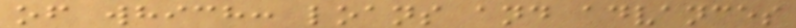of which: loans and advances
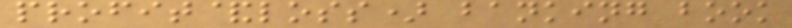profit&loss) banking book
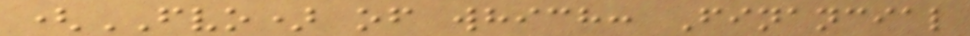(FVO) of which: Financial
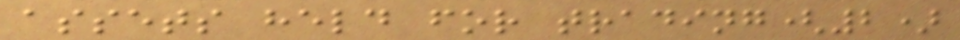assets held for trading(2)
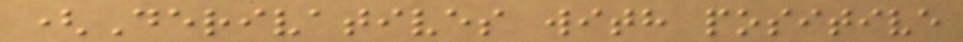(Derivatives with positive
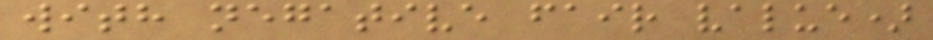with negative fair value)
